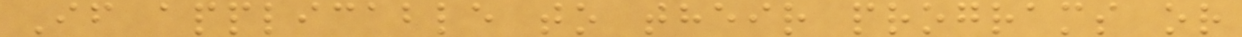If applicable to their programs or
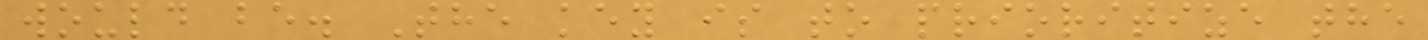would be. The key is to prioritize the
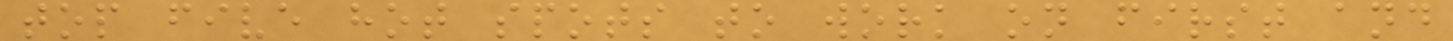top five hot spots to work on first and
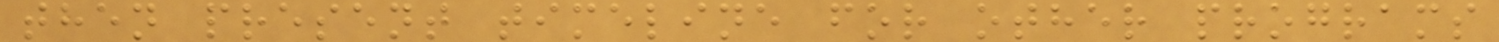then present timeline for other programs
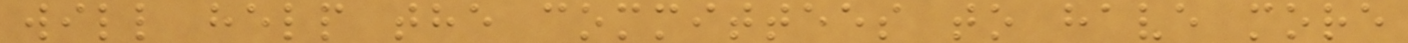will help the committees to have more
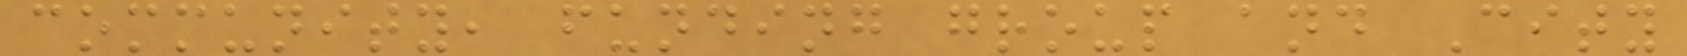community, funding group and City
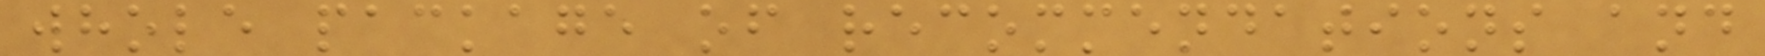whole package of recommendations and
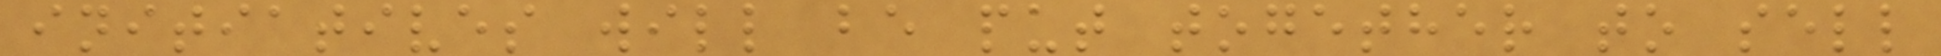initiatives will be put together to sell
